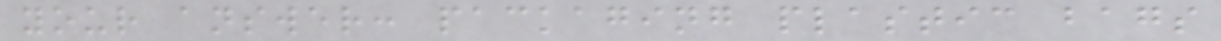your answer: packaging plastic bags
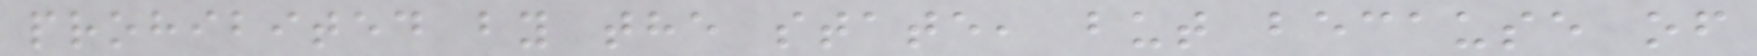prohibited by the state, but because of
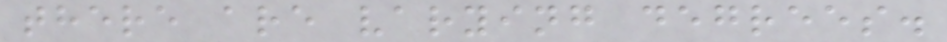there are varying degrees.
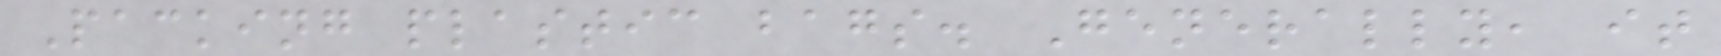Packing plastic bags. Generally, it
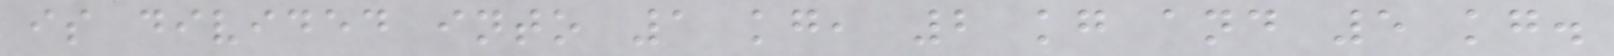is divided into 1 kg, 2 kg and 5 kg.
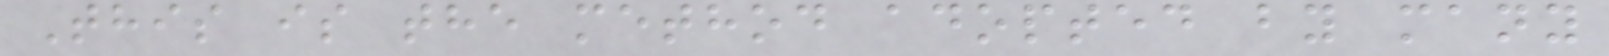This is the method adopted by many
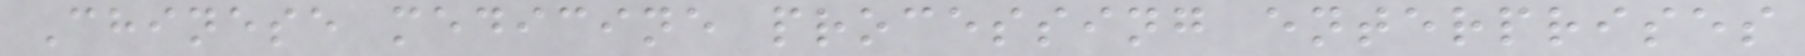Chinese medicine processing enterprises
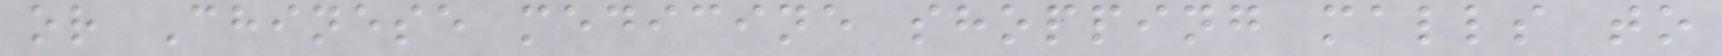or Chinese medicine shopping malls to
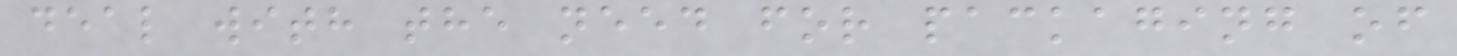deal with the need for packaging of
